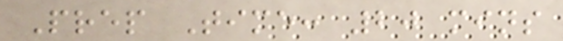Prep Time: 20 mins
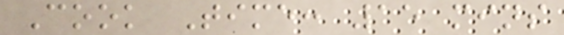Cook Time: 15 mins
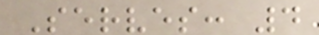Serves: 4
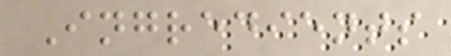Ingredients
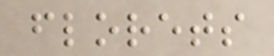florets
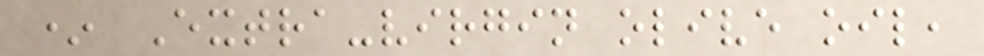* Extra-virgin olive oil,
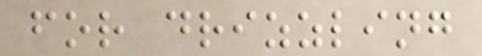for drizzling
